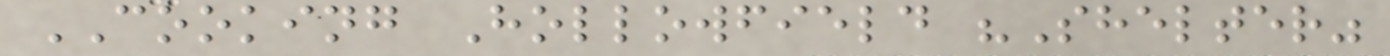COOKING Hollowfield "Shelter"
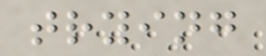trying
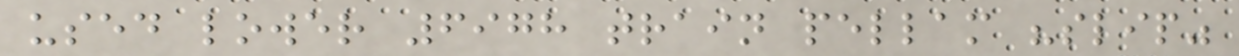used lower 6978 train pellam "slip"
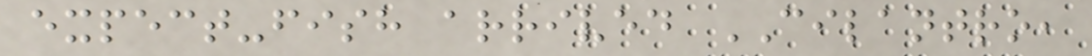expect-fish arrived CILANTRO,
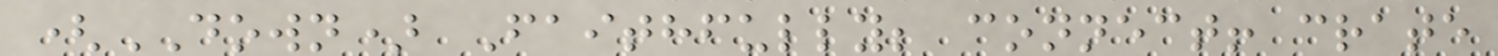(DOWN) Faithfully; connect! crate
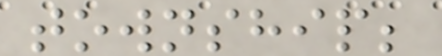township;
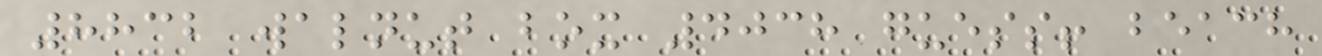8832 walnut box 4038 guess! beach
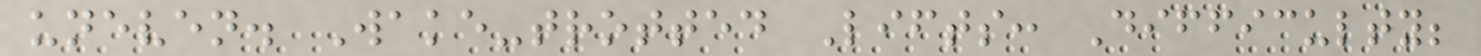uneven. Wake-trotted Lifts: Difficulty;
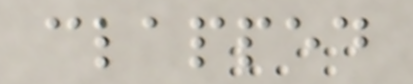clapped
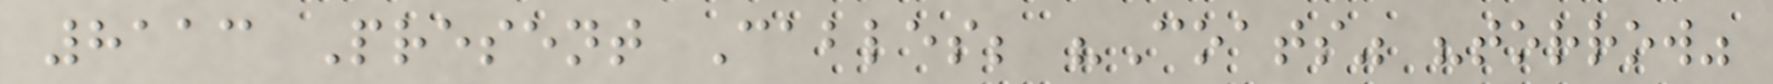8113 Present Cables; "Coats" "torrow"
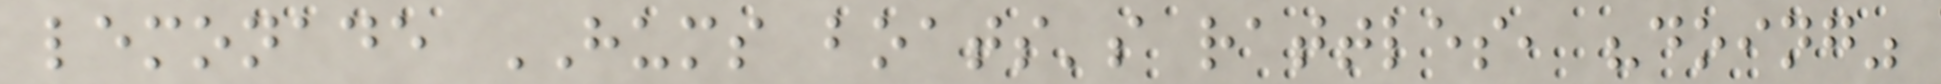lemonade HUMS boats's rattles, "doing"
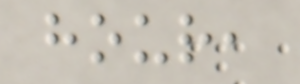hour,
